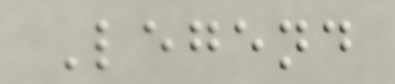Legend
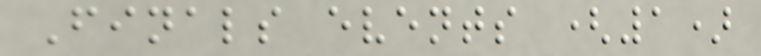Finals events (1)
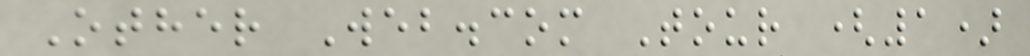Other Web.com Tour (1)
